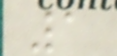1
